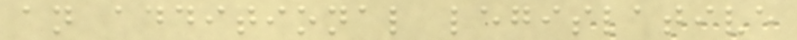an additional legislative
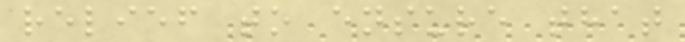relief to ensure that
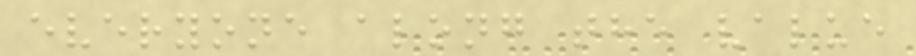everyone along the value
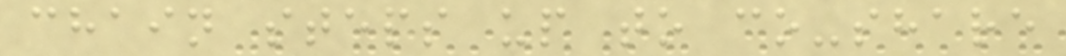chain steps up to co-share
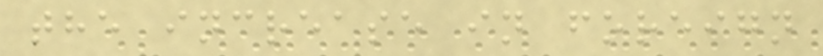the increase in foreign
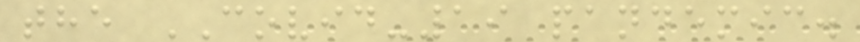the COVID-19 pandemic.
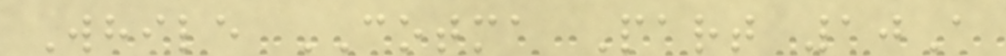While COTMA Part 10A
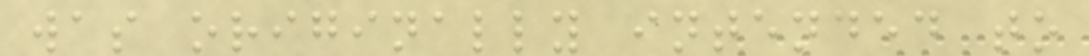was originally intended to
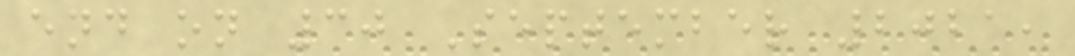end on 30 September 2021,
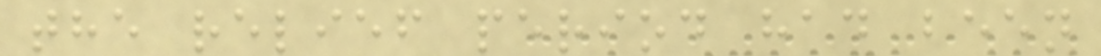the relief period had been
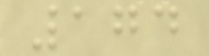174
